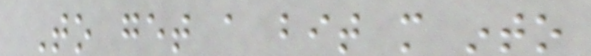To get a bit more into
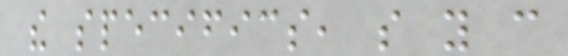the specifics, so you can
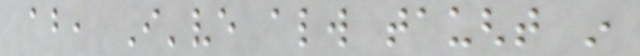about, I've always taught in
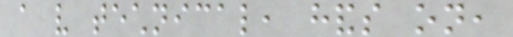a very technical, hands on,
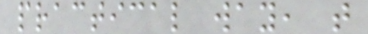practical way, that
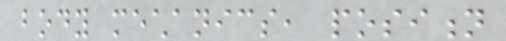body mechanics, position
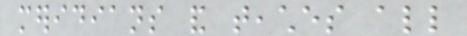meridians and teaches all
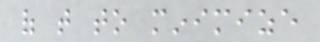of that to minimize
